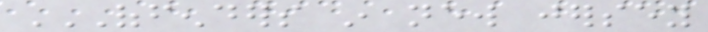OFFENDERS IN NEW JERSEY
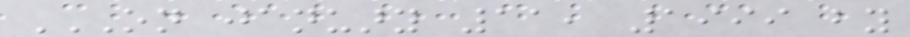ON JANUARY 11, 1999 BY
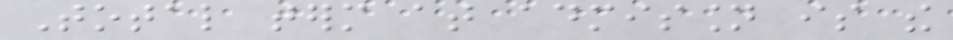Total term at admission is the
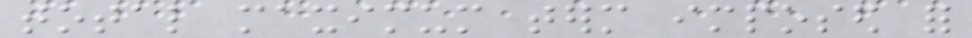total maximum term imposed for
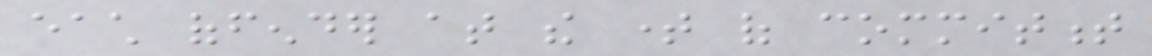each offender at the time of commitment
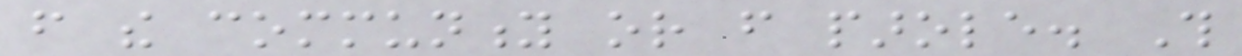from the community or from parole. This
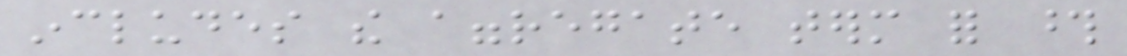includes the aggregate term for those
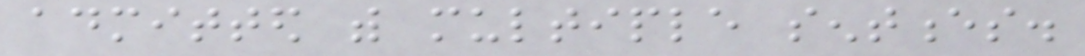admitted with multiple sentences.
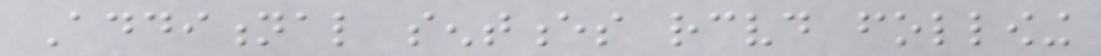Additional sentences received following
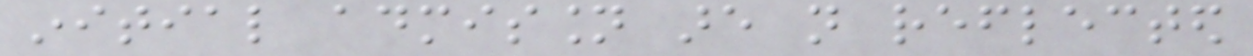initial admission are not reflected
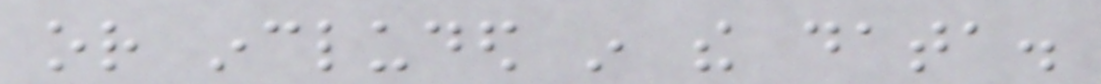or included in the data.
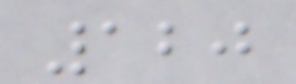120
